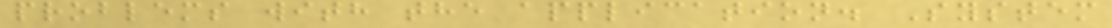problems with the application. System
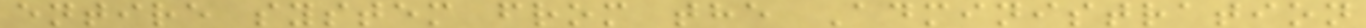entire system from the Administration
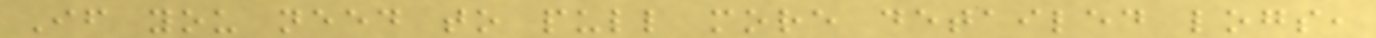If you need to pull more detailed logs,
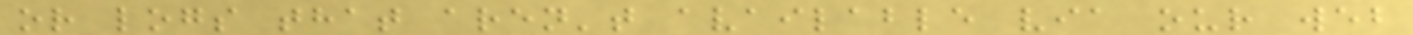or logs that aren't available via our web
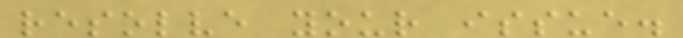resolve your issue.
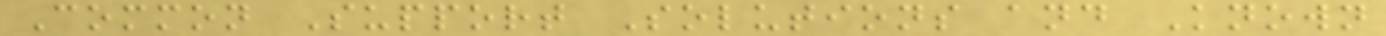Common Support Solutions and Known
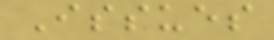Issues
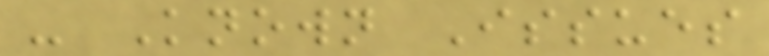- Known Issues
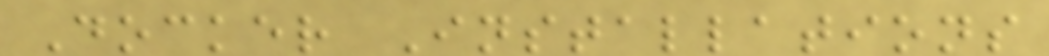Docker Installations
